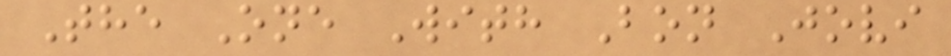The One With Bon Jovi
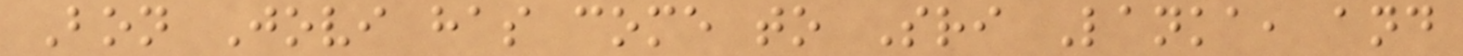Bon Jovi has come to Sri Lanka, and
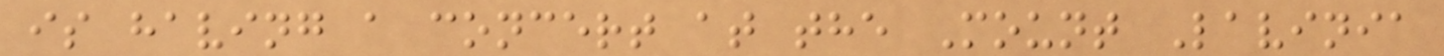is having a concert at the Mount Lavinia
